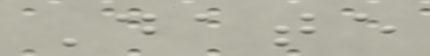Date
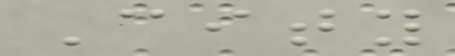City
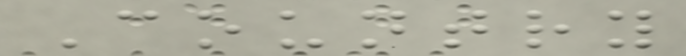Country
